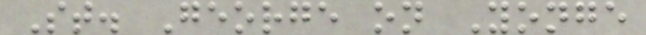St. George on Yonge
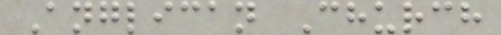Anglican Church
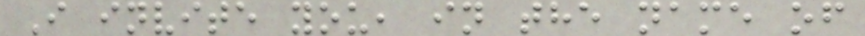I invite you, in the name of
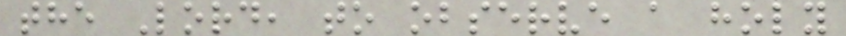the Lord, to observe a holy
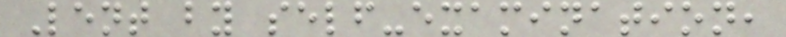Lent by self-examination,
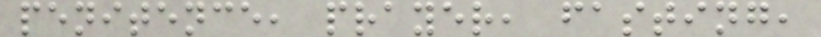penitence, prayer, fasting,
